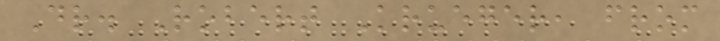Dr. Robert Krueger, from
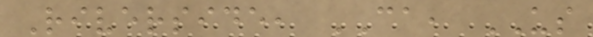Riverside, CA, US
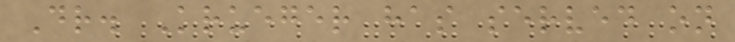Dr. Krueger has served on
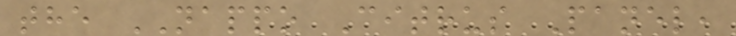the NAPPO Citrus Panel,
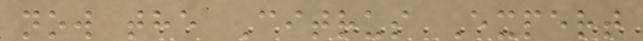now the Citrus Expert
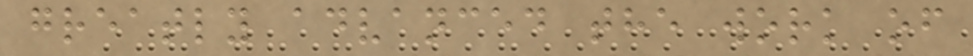greatly advanced the work of
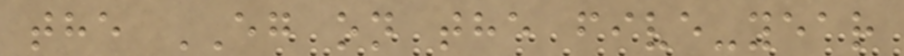the EG on the five-year
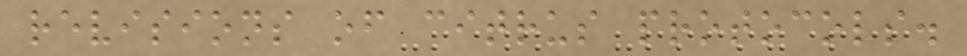revisions of citrus protocols.
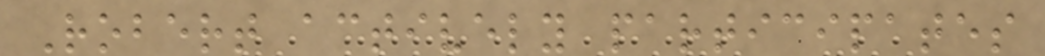Robert actively participates
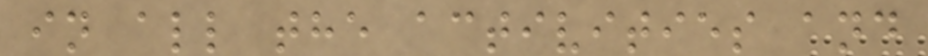in all the activities and
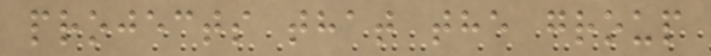projects that the group
